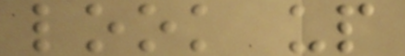look up
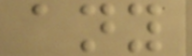any
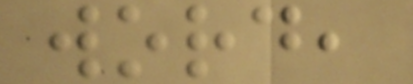word,
